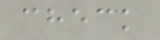check
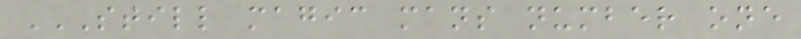STILL MAGIC MANS NUMBER ONE
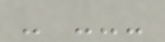- ---
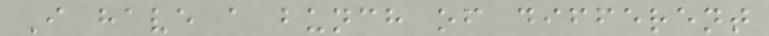I have a bunch of different
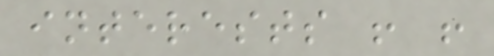interests ! !
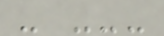- ---
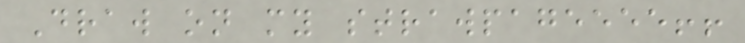Draw on my strawpageeee!!
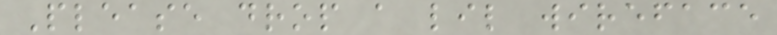Please drop a lil wireface
